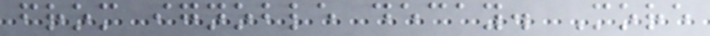from ignoble decay. More
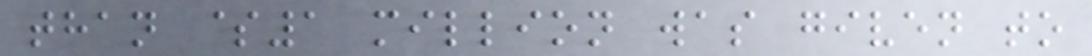than $1 million was given to
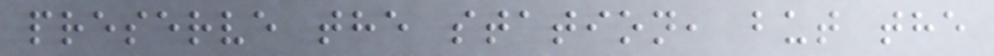preserve the station, but the
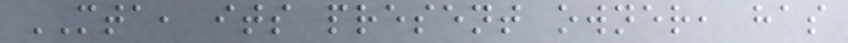MTA, its present owner, has
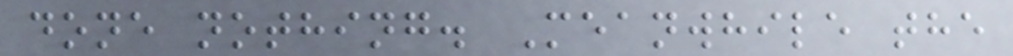done nothing. Meanwhile the
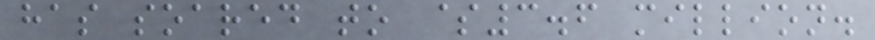has soared to $3.6 million.
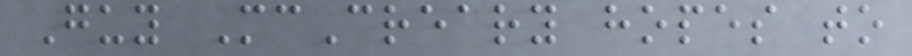Guy McCreary hopes to
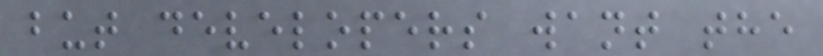but developers want the
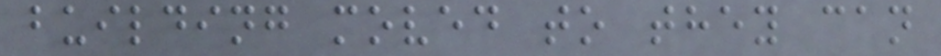building moved to they can
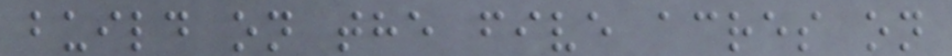build on the five acres on
